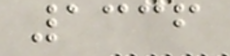1336
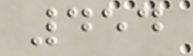454
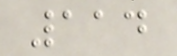114
